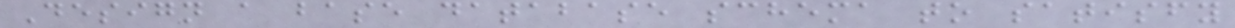Design a base database schema to satisfy
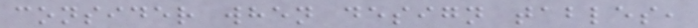consider when design tables,
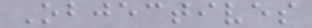Objectives
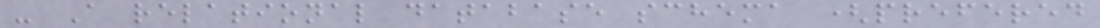- A relational database schema (prefered
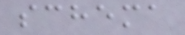schema
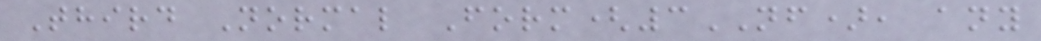Third Normal Form(3NF), any
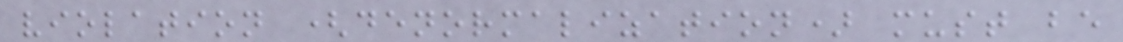violation (denormalization) must be
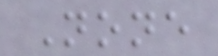None
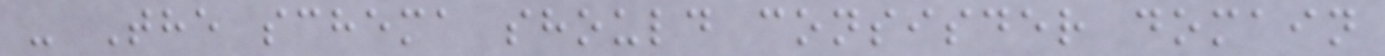- The schema should consisder domain
